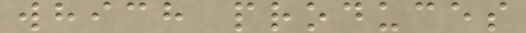which produces
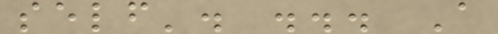self'. ... A
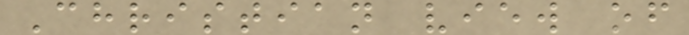Christian view of
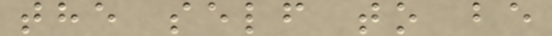the self to be
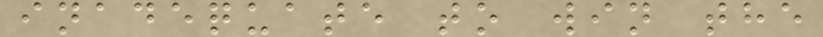inadequate to win the
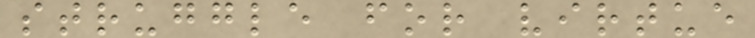struggle for virtue
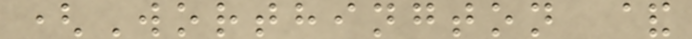(Worthington &
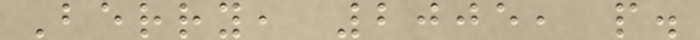Berry, 2005, p.
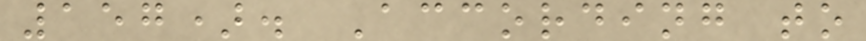157). According to
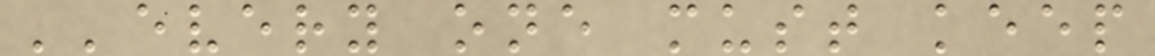''every one must keep
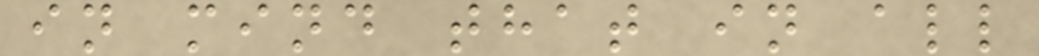in mind that in all
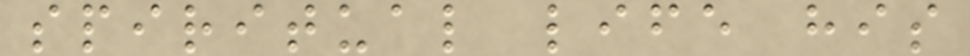spiritual life his
